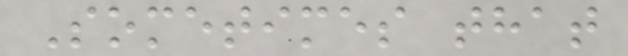Sometimes that
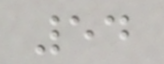54
